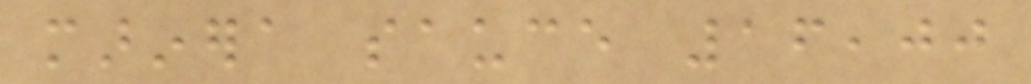marinera sauce 16,00
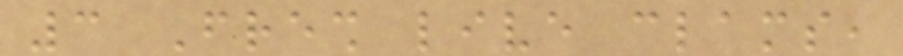3 Fresh live clams,
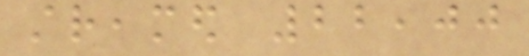streamed 22,00
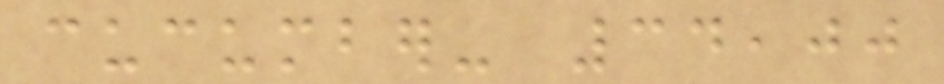cucumber- 34,00
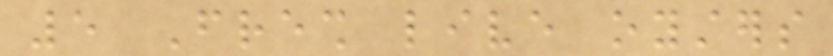5 Fresh live oysters
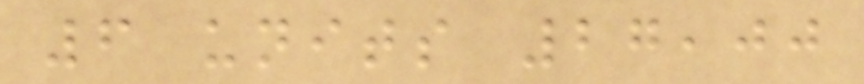6 units 27,00
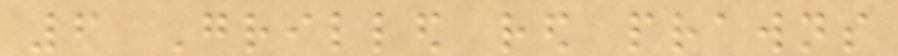6 Grilled red prawns
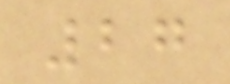27
